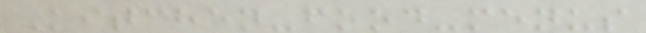Kitchen-food-menus
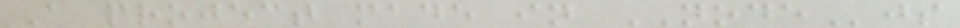A project made in NODEjs
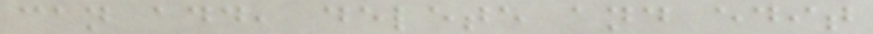can add, delete and edit
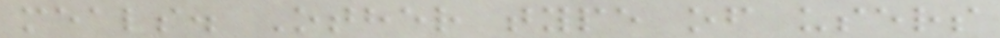meals. Other type of users
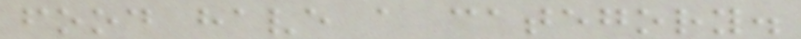food have a category.
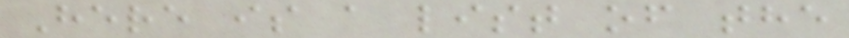Here is a list of the
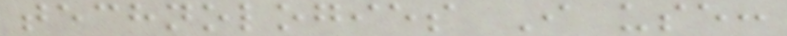technologies I use:
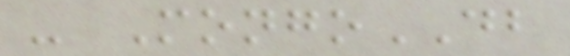- MongoDB
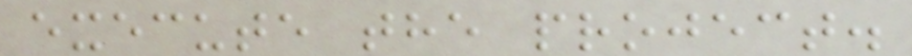execute the project.
